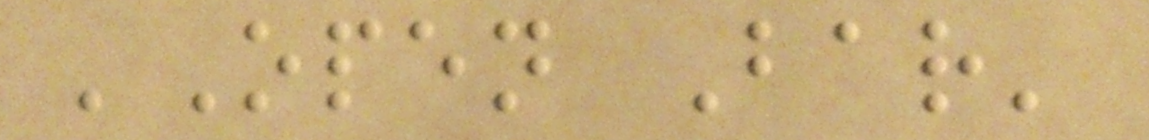'Open Bar'
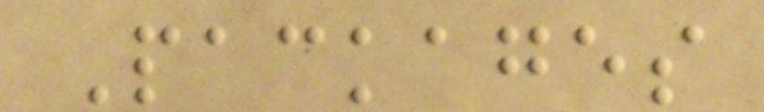Packages
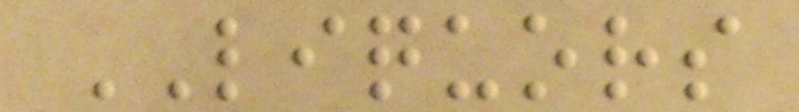LIQUORS
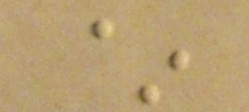~
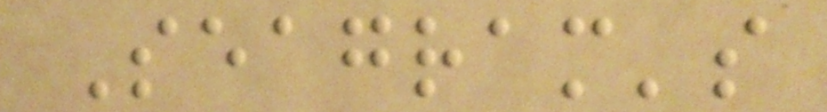Seagram's
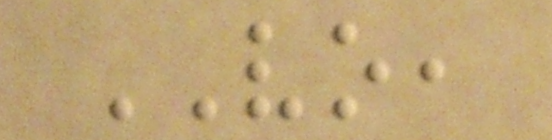VO,
